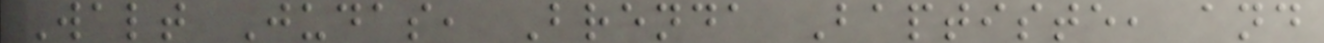Walt Judas, Brenda Baptiste, and
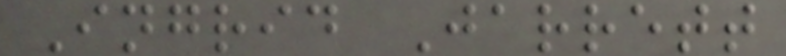Ingrid Jarrett
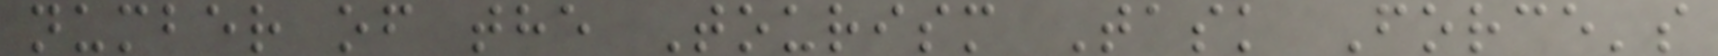number of the Tourism Task Force's
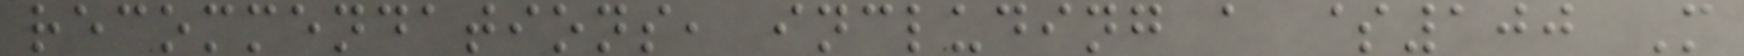recommendations, including a $100 M
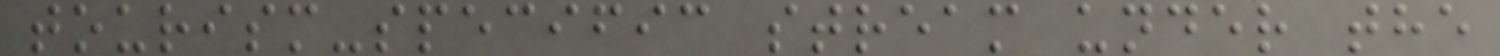tourism-specific stream under the
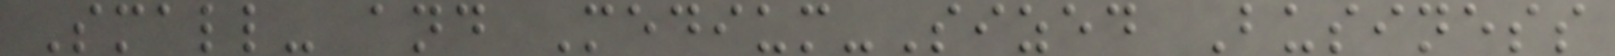Small- and Medium-Sized Business
